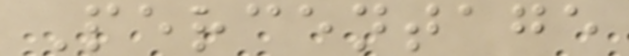Percentage
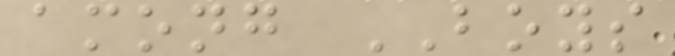among BOYS
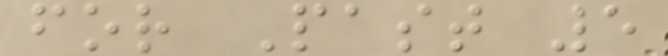for Past 5
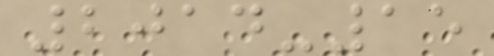2014-15
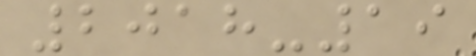2018-19
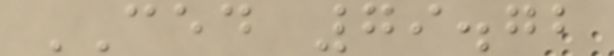CED 79.72
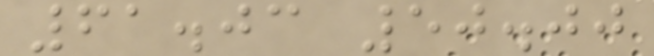61.03 50.00
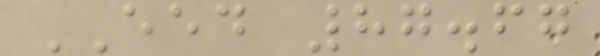EED 87.67
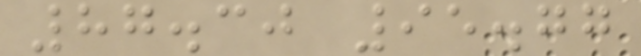87.30 95.77
